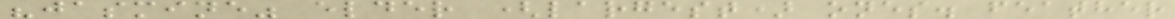"jasmine" elder (largest) ones. feather
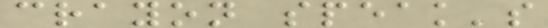crayon speak's
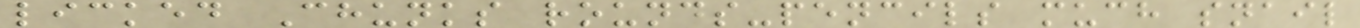licked Chunks rounds-pencils much snail
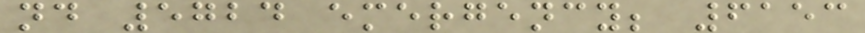nd 5724 emergency; 6153
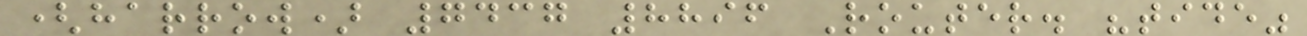(harrow) 7437 8896 Router. "tide"
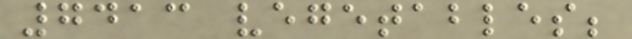7413 vegetables;
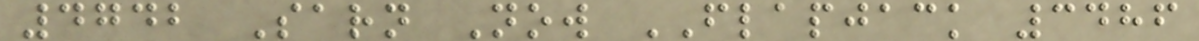4742 Sarn Now FLAPJACK 3486
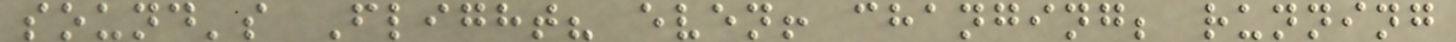sound's Flight? even! changing; running
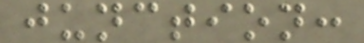junction:
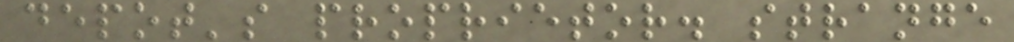depot's proprietor. strange
